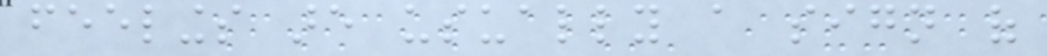feelings are usually a sign of
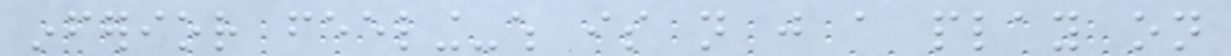inferior feeling-which is not just a play on
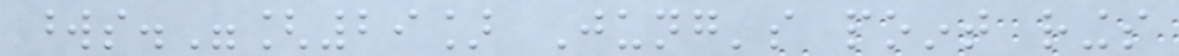words."[29] Jung's point rings
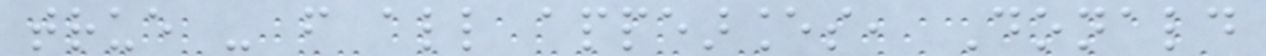true - from all appearances, Donald
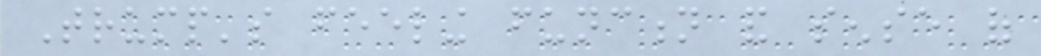Trump's feeling function and sense of
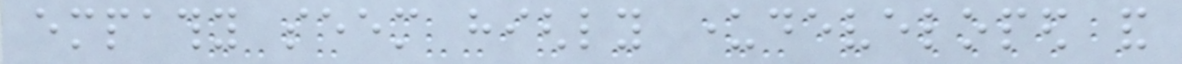empathy seem highly underdeveloped and
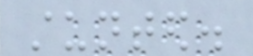stunted.
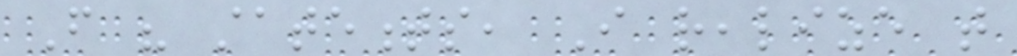From his statements, I realize that
